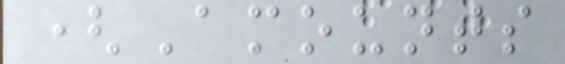(Amounts
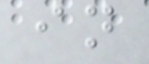in
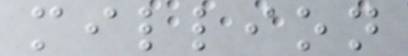million
